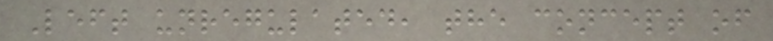Left unregulated, the concept of
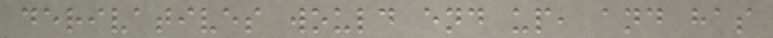derivatives would end up, and has
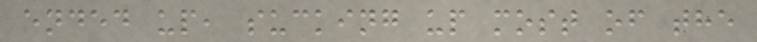ended up, sucking up most of the
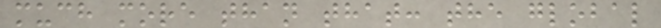much more than that: the global
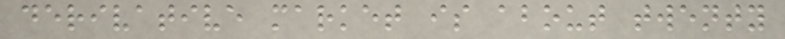derivative market is about twenty
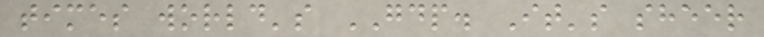times world's GDP. It's sheer
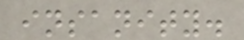insanity.
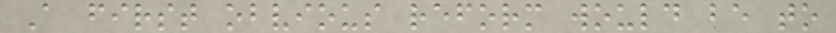A first obvious reform would be to
